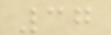37
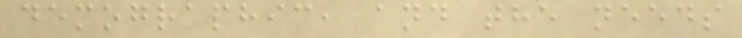demographic, and the needs
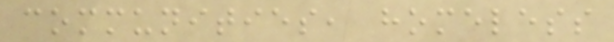communities, homeless
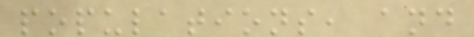populations, and
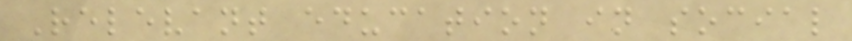Relevant education in social
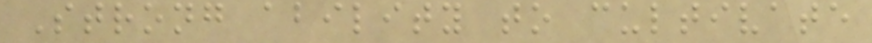Strong ability to cultivate
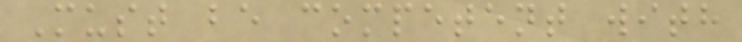Must be competent with
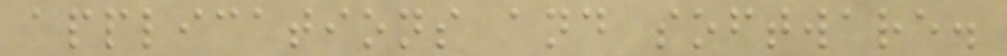applications and software.
